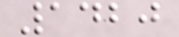1420
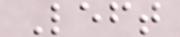Left
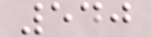540
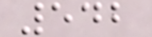542
